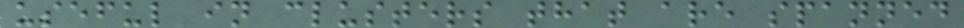useful in clusters that are spanned
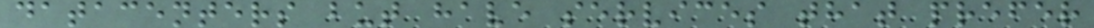datacenters but have services that prefer
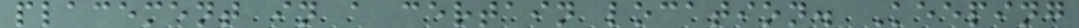placement in a certain location. Keeping
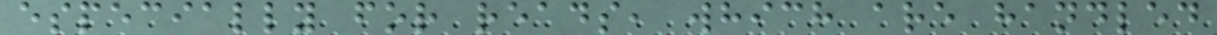especially for reads, which are handled
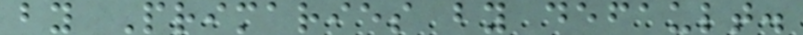by Primaries by default.
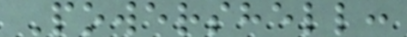Powershell:
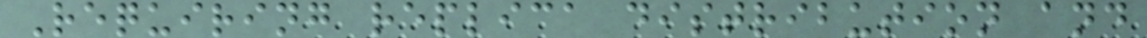Requiring replica distribution and
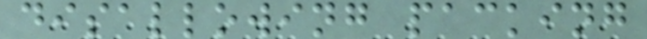disallowing packing
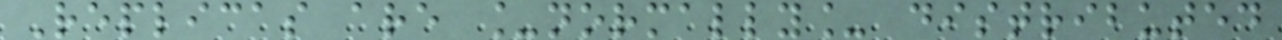Replicas are _normally_ distributed
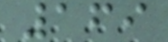169
